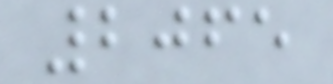2065
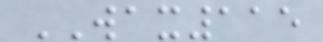WAX115
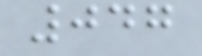047
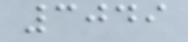3049
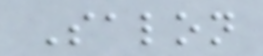Salon
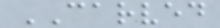CARVED
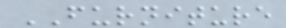FURNITURE
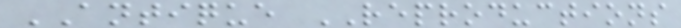ANTIQUE REPRODUCTIONS
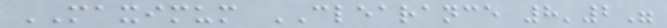MAXIMUM CLEARANCE 8'2"
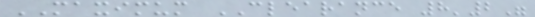MAXIMUM CLEARANCE 8'2"
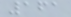161
